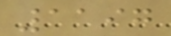1197
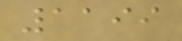1199
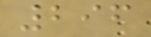296
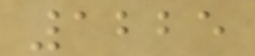1225
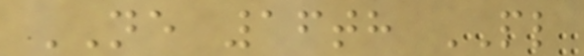NE 16th PL
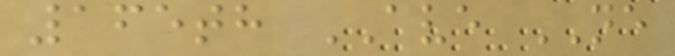165th AVE NE
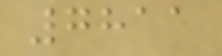7811
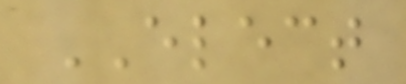ELECT
